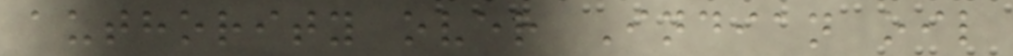authority over Indian oil
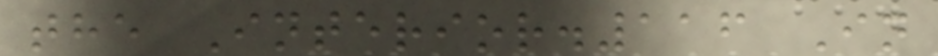the Interior.116 In
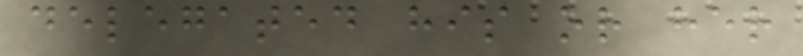delegated his or her
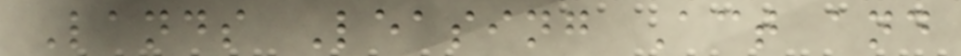Lands Leasing Act and
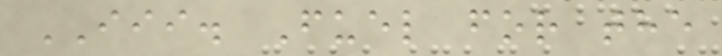III. Fuel for the
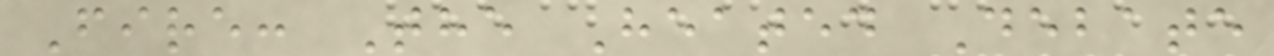Fire: The Heated Debate
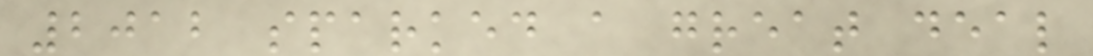2012 sparked a great deal
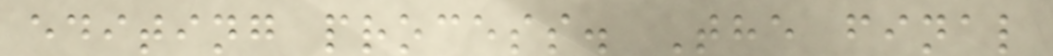editing process. The final
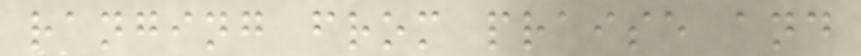ranging from praise and
